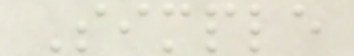Simple
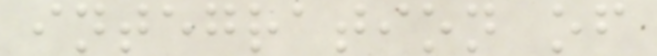integration of
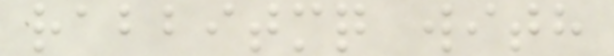rabbitmq with
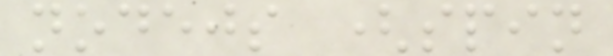nodejs (spin
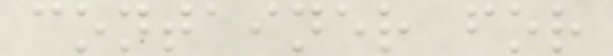container for
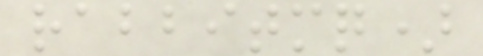rabbitmq)
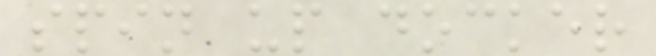spin up docker
